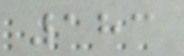183
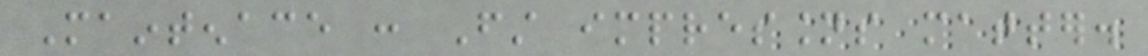Maintenace : First impressions matter.
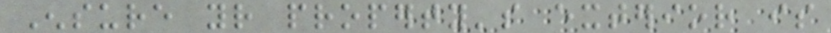Ensure your property's exterior is
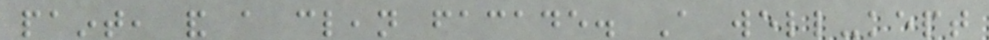paint, and a clean facade. A well-kept
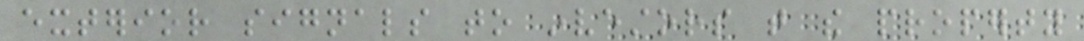exterior signals to investors that the property
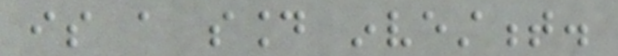is a sound investment.
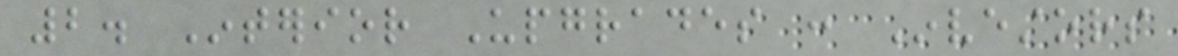2. Interior Upgrades : Investors
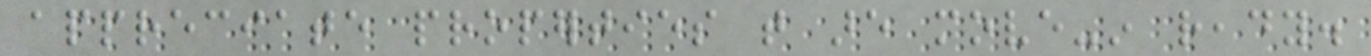appreciate properties that are move-in ready.
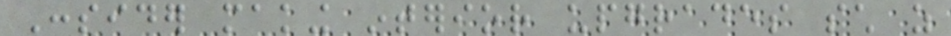Consider making interior upgrades such as
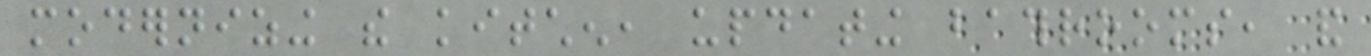modernizing the kitchen, updating bathrooms, and
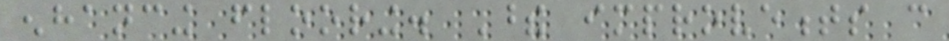enhancing flooring. These improvements can
